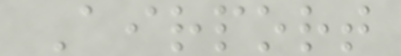Airport
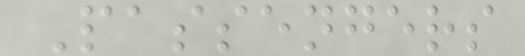Passengers
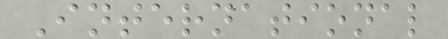International
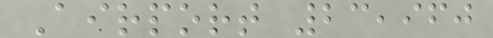Airport 23,960
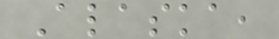Alaska,
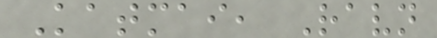Katmai, Ravn
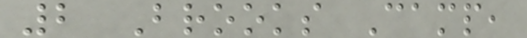2 Brooks Camp,
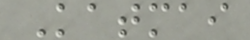Katmai
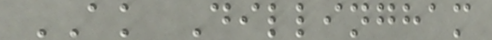AK Dillingham
